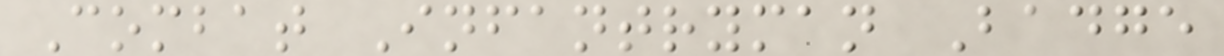Combat Infantryman Badge
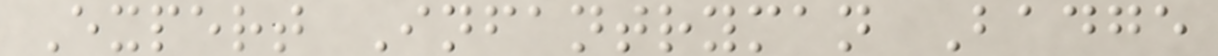Expert Infantryman Badge
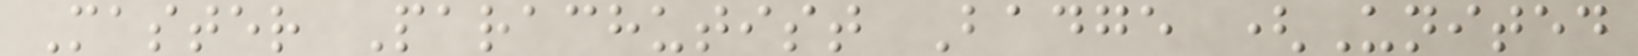Master Parachutist Badge (United
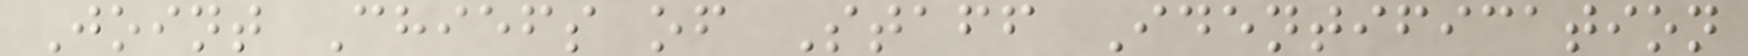Joint Chiefs of Staff Identification
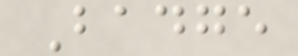Badge
